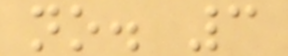no. 3
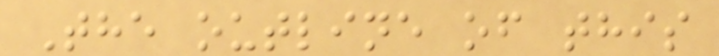The outline of this
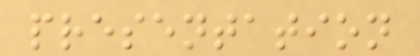presentation
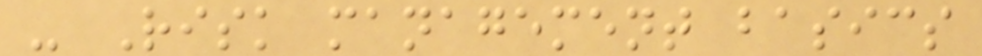- Risk management basics
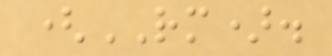(RM).
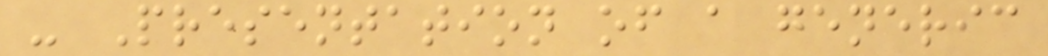- Presentation of a generic
